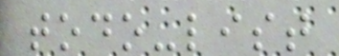todo-list
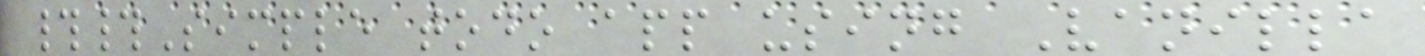##Simple todo app using Vanilla
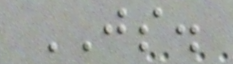JS.
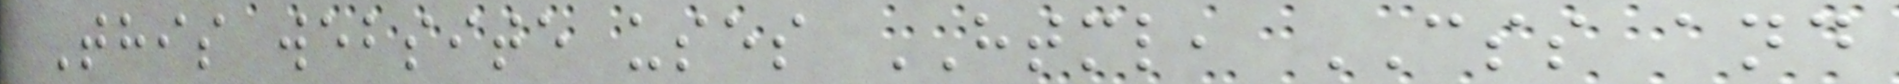This website uses HTML, CSS and
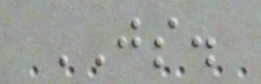JS.
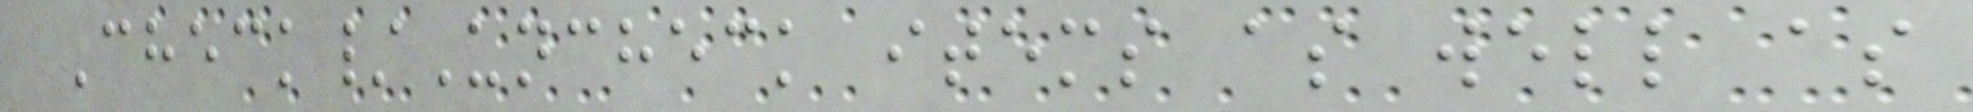Check/Uncheck items as well as
